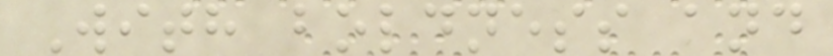With boldness and
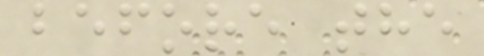before the
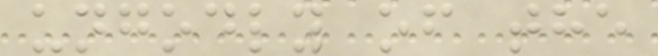ungodly of the
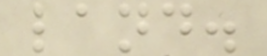land.
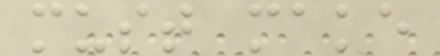must make
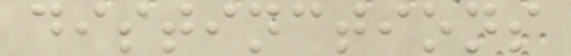distinctions
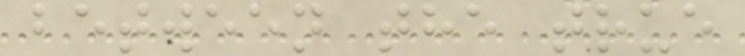between the true
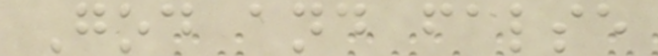God and false
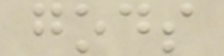gods
